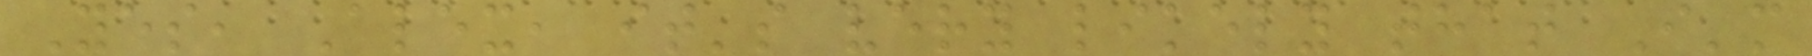Yes, Alex, it's very likely that I'm
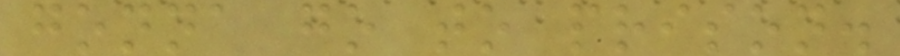gonna go to prison.
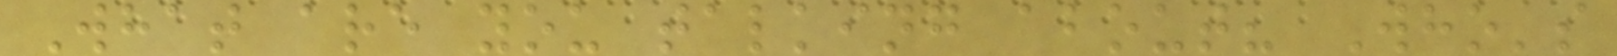What are you talking about? Who's
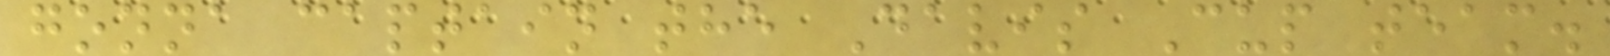gonna captain the Davis Cup team.
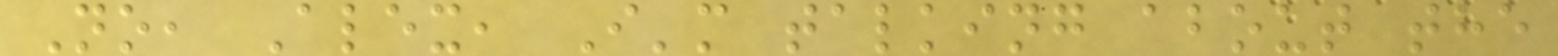No, Alex, I'm talking about the
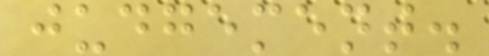judgement.
